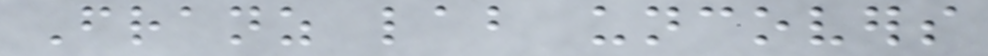Franz lab uncovers
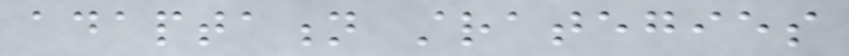adaptation strategies
